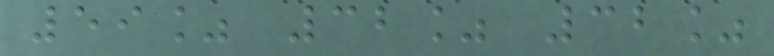59% 32% 32%
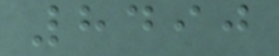8490
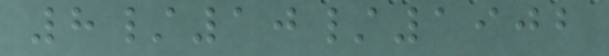8/10/1902
